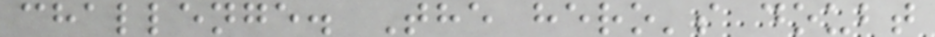challenge. The hero's doubt
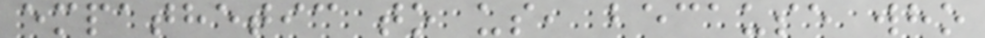empathetic to us, because who
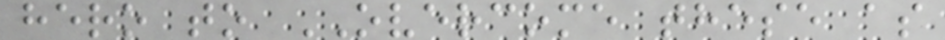hero to OVERCOME these as
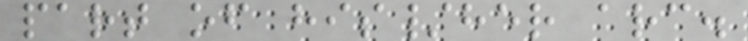part of his/her arc.
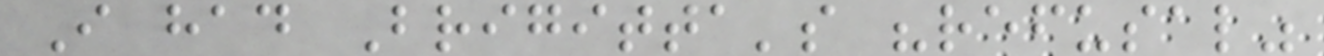I had Brigitta's "refusal"
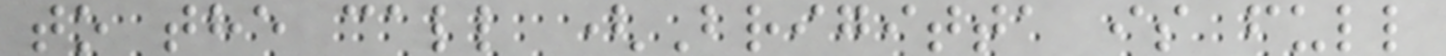to the call (Brigitta is full
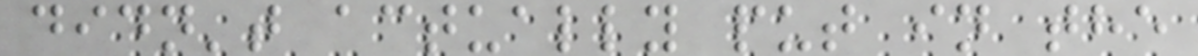didn't actually put in the
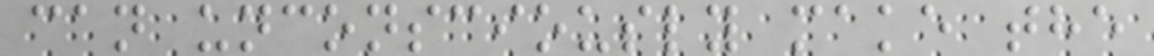can unconsciously make the
